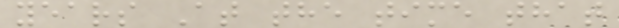years At the time that
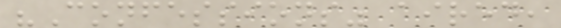"Confessions" aired,
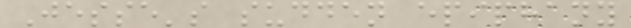Jesse's sudden epiphany
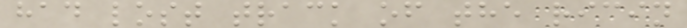had lost track of the ricin
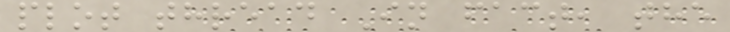plot thread In fact, the
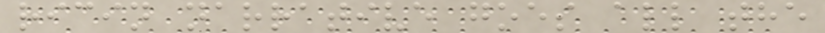ricin narrative goes all the
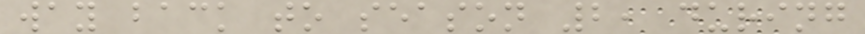way back to season 2, during
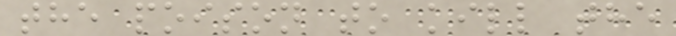the poison to kill the
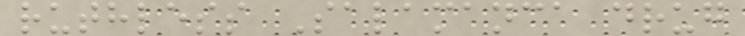ruthless Salamanca drug
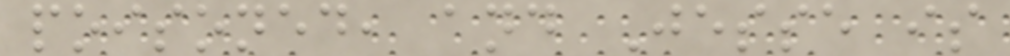poisoned, and Jesse is
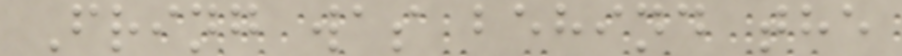Fring was behind the
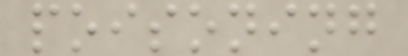poisoning
